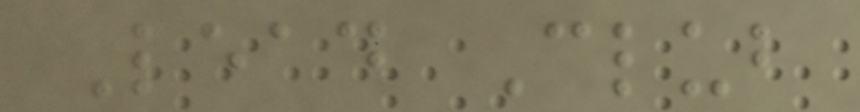Lead Club
